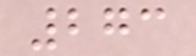273
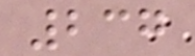237
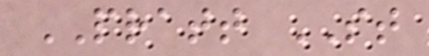PRATT ST
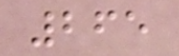265
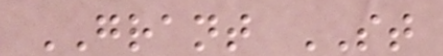GRANT ST
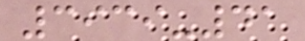3939-41
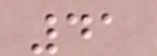41
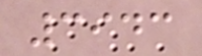3943
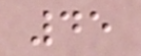45
